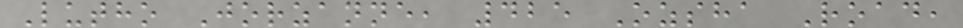Lutho Jorzanne, 425 Ozsha Road,
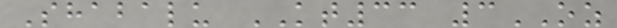Shabalu KT33 3OZ
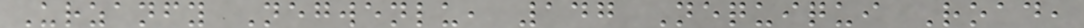Urzanfy Negwenlu, 147 Nequiqui Road,
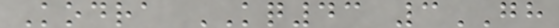Kodra KQ43 3GH
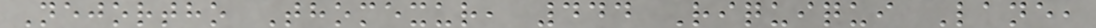Nejortho Thomexur, 444 Riquiqui Lane,
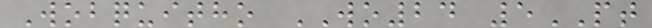Wobquitho WO24 5PT
